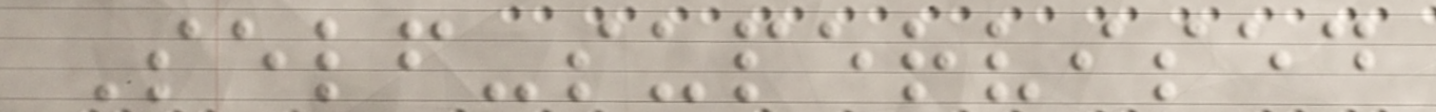Self-supervised
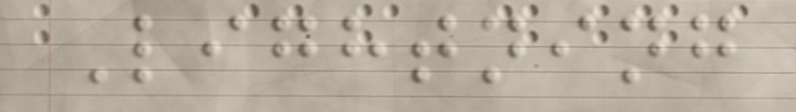Lightning
